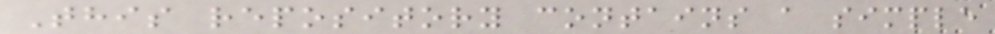This repository contains a simple
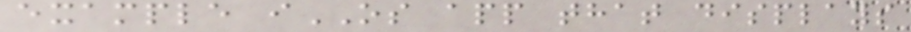example iOS app that displays
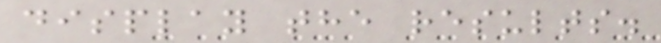display the results.
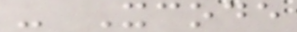- Xcode
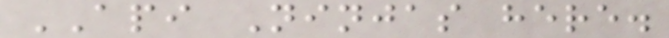API Ninjas here.
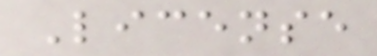License
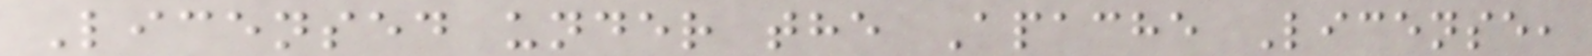Licensed under the Apache License,
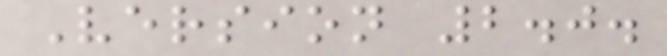Version 2.0.
